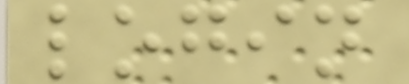login
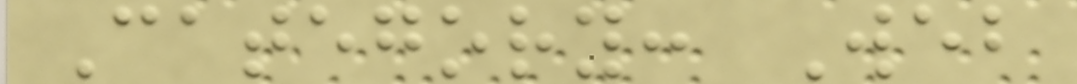Category: Web
